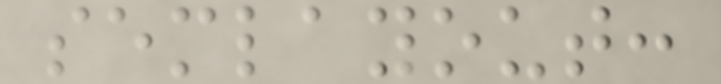semlayout:
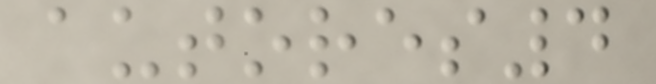autores4
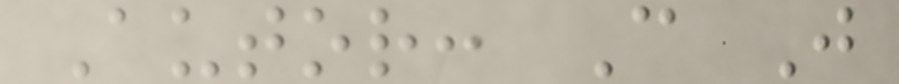Autor: C J
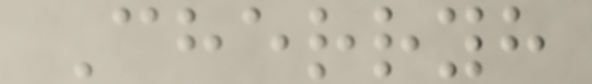Cherryh
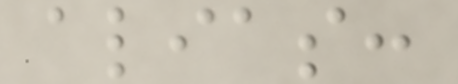alias:
